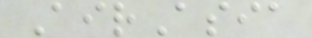AirAsia
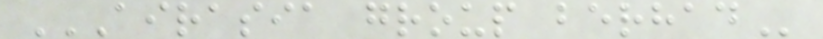AIRASIA GROUP BERHAD
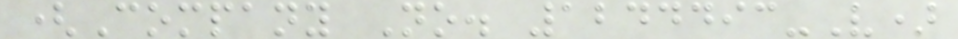(Company No. 1244493-V)
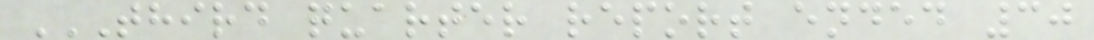THIRD QUARTER REPORT ENDED 30
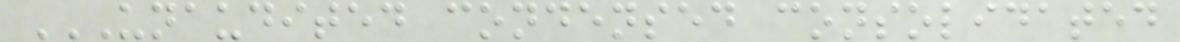UNAUDITED CONDENSED CONSOLIDATED
